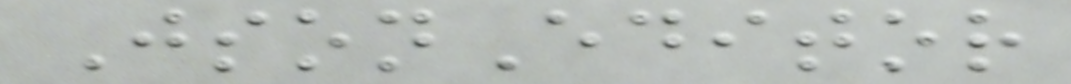JsonEditor
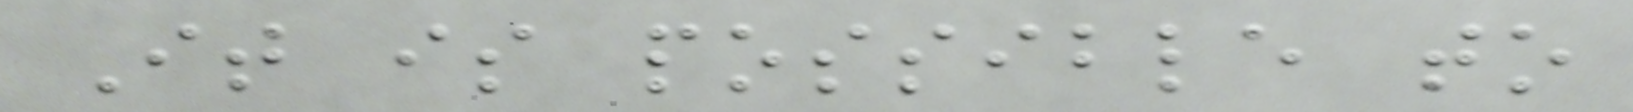It is possible to
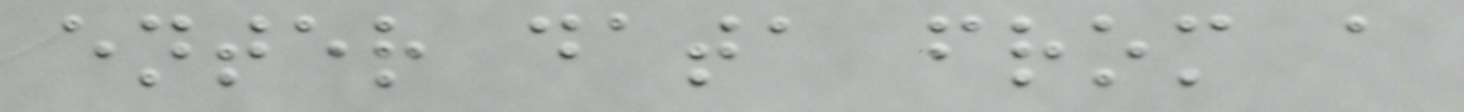enter data from a
